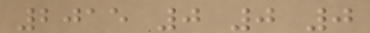2015 0 0 0
